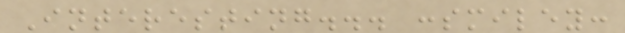Interesting... :smiley:
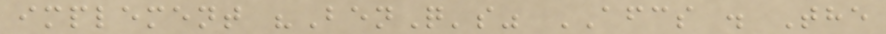implement "BenQ's" AFCS . The
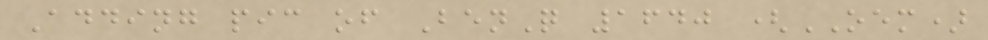Adding pic of BenQ 1640 (OEM)
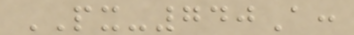PX-740A:
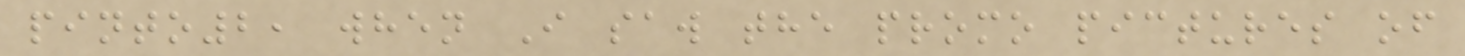pinto2, when I saw the promo pictures of
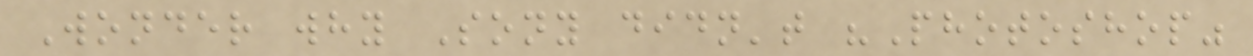Wonder why Sony didn't "Photoshop"
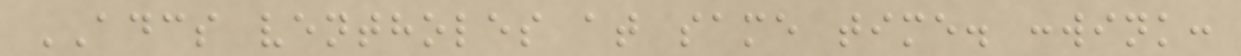ADCS ventholes at same time. :wink:
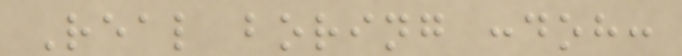Real boring :doh:
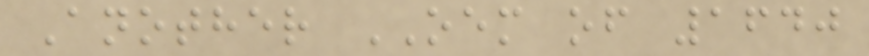Another OEM of 1640
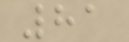81
